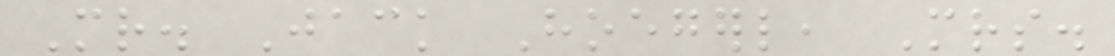Mr. Jack Hoegerl, Mrs.
